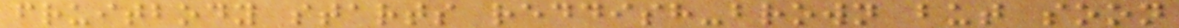fruitbody starts reddish-brown but soon
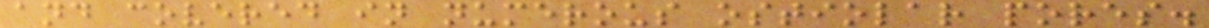and covered in numerous ostiolar pores.
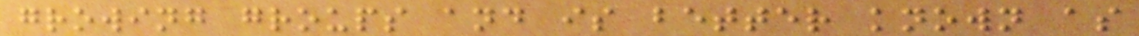growing groups and is better known as
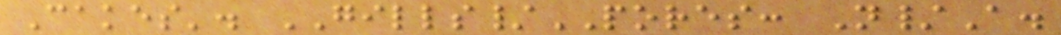Cakes'. GILLS/PORES: N/A.
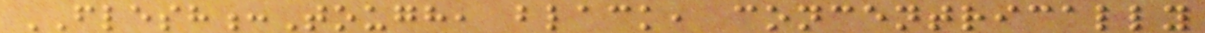FLESH:Tough, black, concentrically
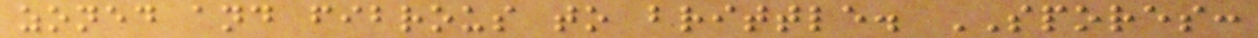zoned and fibrous to brittle. SPORES:
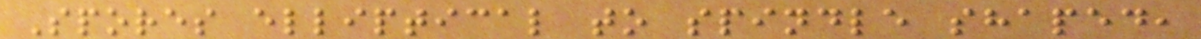Spores elliptical to spindle shaped,
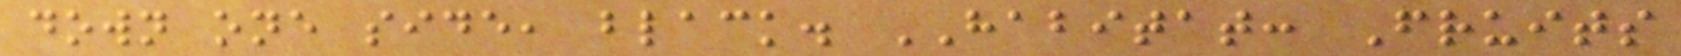down one side, black. HABITAT: Fruits
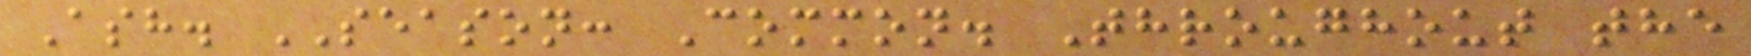Ash. SEASON: Common. Throughout the
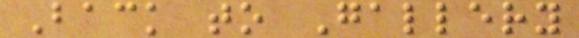Back to Gallery
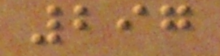297
